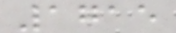1715
